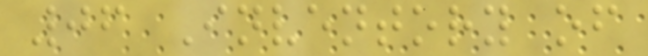06 Inventory of
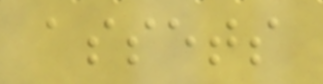assets
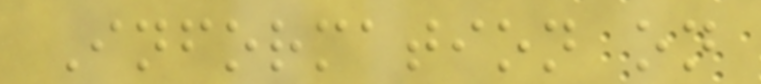Information on
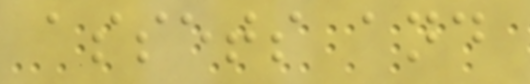assets and
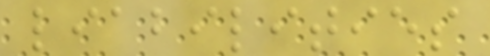liabilities
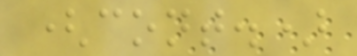(cont.)
